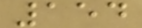154
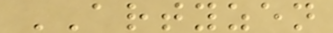ARTYZEN
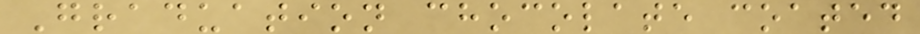Graduation chocolate coated
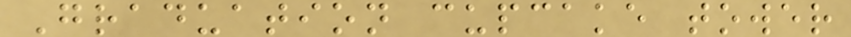Graduation cupcake tower
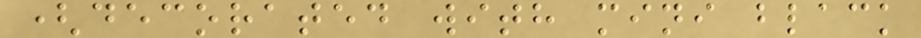(decorated with mini black
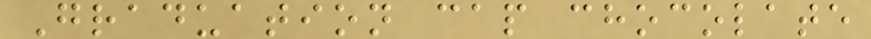Graduation cap chocolate
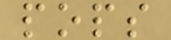pops
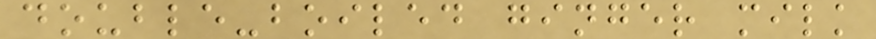double-boiled ginger milk
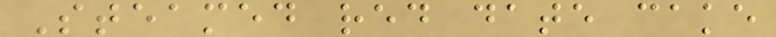Steamed red date cake
